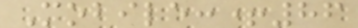Mobile:+86
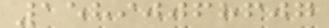15890068607
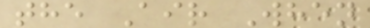the Air When
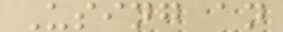Using an
